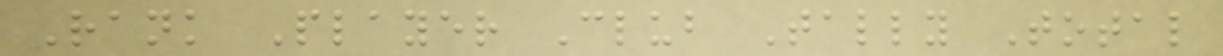Rank Player Club Tally Total
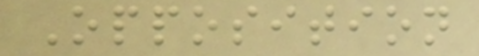Opposition
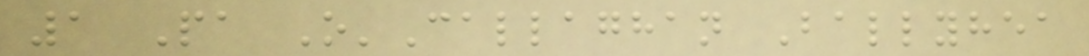1 Pa O'Callaghan Ballyhea
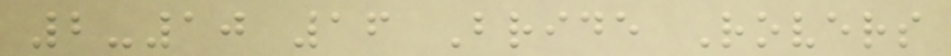2-10 16 Bride Rovers
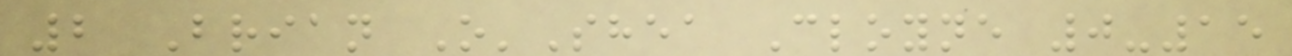2 Brian O'Shea Cloyne 0-15
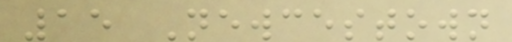15 Newcestown
